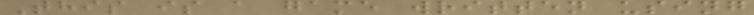This is a game written using
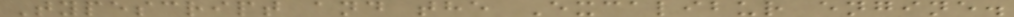Typescript and the Excalibur engine.
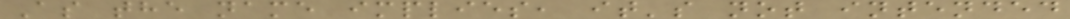As the name implies, it's not intended
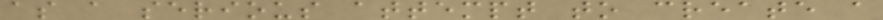as a serious attempt to create a
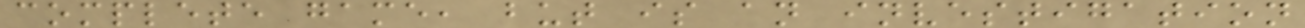complete game, but is an investigation
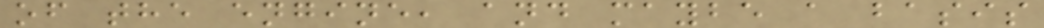of the engine, and maybe a basis
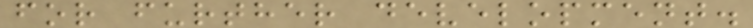for further development.
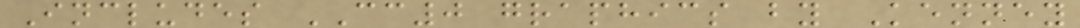Includes CC0 graphics by Kenney
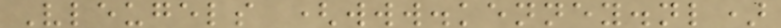Vleugels (www.kenney.nl)
